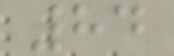84
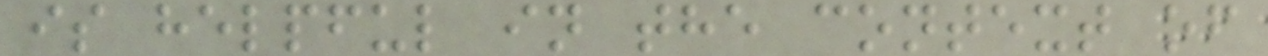is helpful in the context of
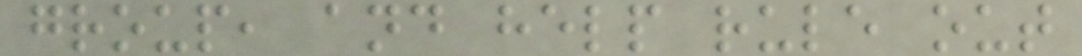group, and help rule out
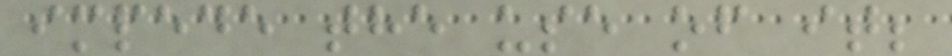impede the use of it;
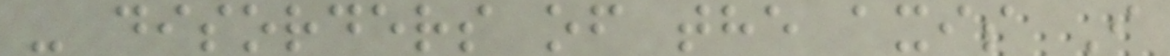- disorders of the axis I
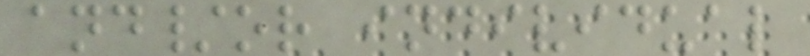and/or individual
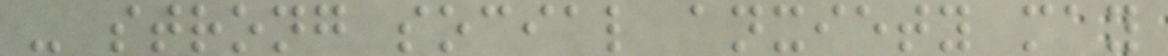- strong social anxiety may
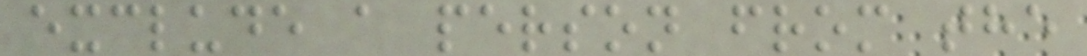exclude a person from the
